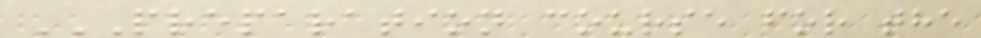PREPARATION COURSE FOR THE
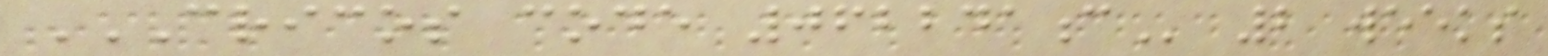CRICOS CODE 062241C 2 weeks
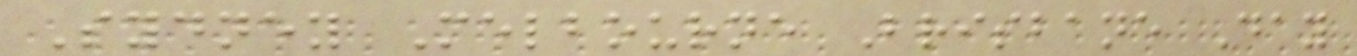Sydney Melbourne Brisbane Day
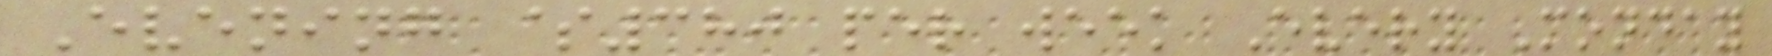Evening $380 per week Every Monday
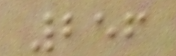256
